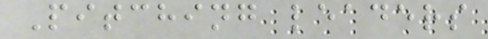Pitching leaders
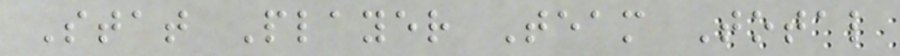Stat Player Team Total
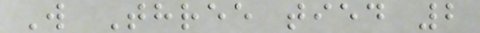W Three tied 2
